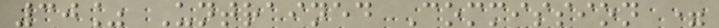30% Untrained Commission =
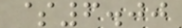$6.00
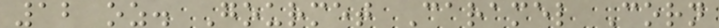12 oz. Gourmet Caramel Corn
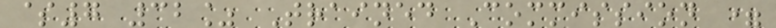$7 32% Trained Commission =
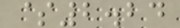$2.24
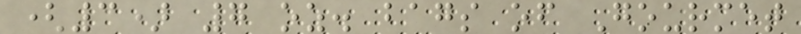(3) 7 oz. bags of Gourmet
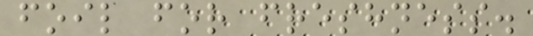foil for freshness.
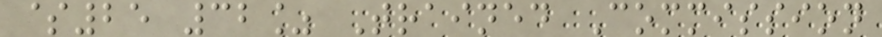$25 32% Trained Commission
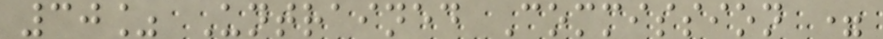30% Untrained Commission =
